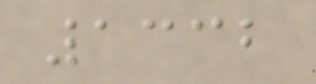1332
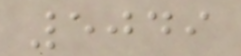5049
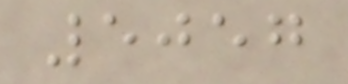5057
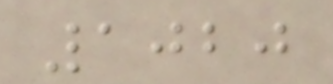1020
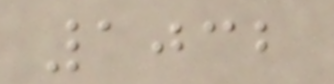1032
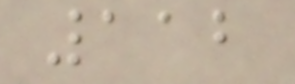112
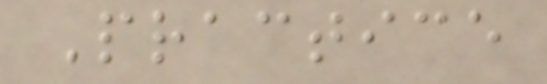Practice
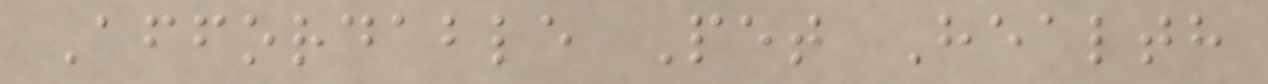Affordable Pet Health
